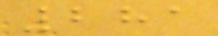281
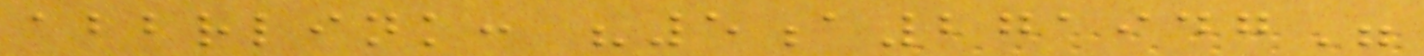abbrlink: "5a271947"
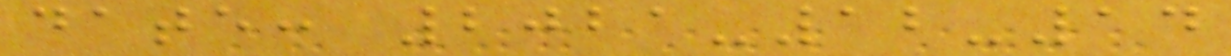date: 2021-12-14
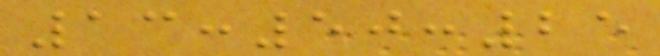13:50:25
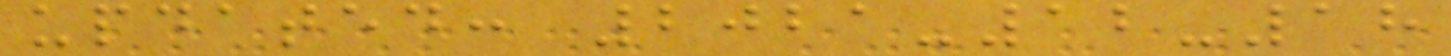updated: 2021-12-18
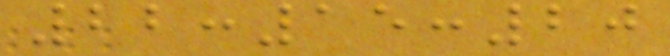22:15:20
